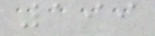199
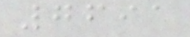7691
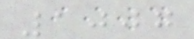1007
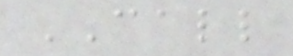CALL
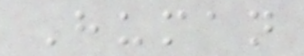Human
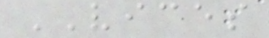VICES
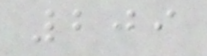209
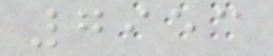7953
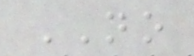NO
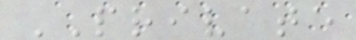PRIVATE
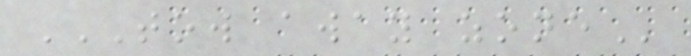TOW AWAY ZONE
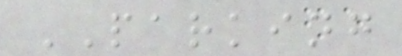PARKING
